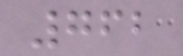762
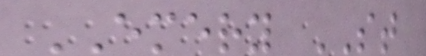EMERY ST
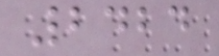2424
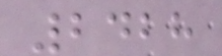2428
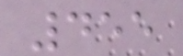455
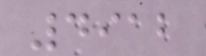4912
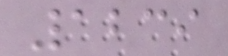1239
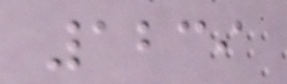1239
